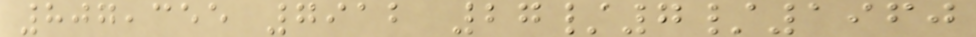807,355 7912 27/7/1960
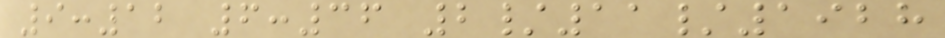9:12 6:36 2/11/1928
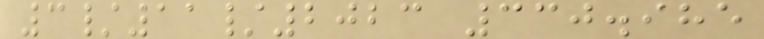3/11/2023 330.985
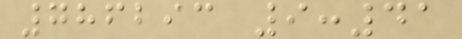786293 9:41
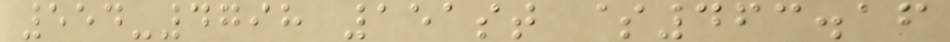554-4798 151st $463.16
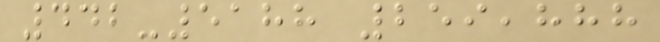442-5188 259,888
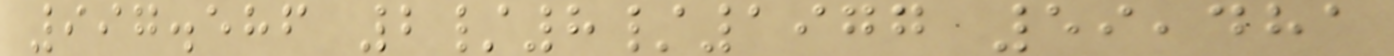997.586 2/8/1977 59,481
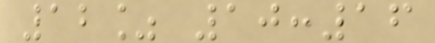12% 10:16
